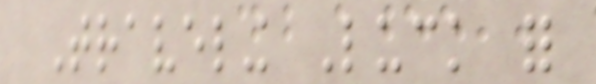Traveling Luck for
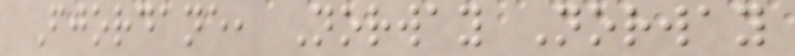Fjordane, Norway Norway
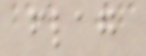flag
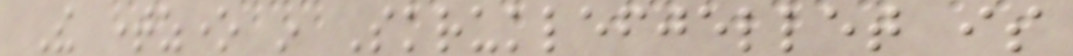The timezone in Skruklefjellet is
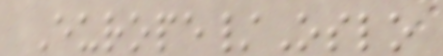Europe/Oslo
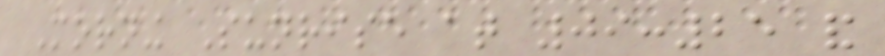Morning Sunrise at 09:25 and
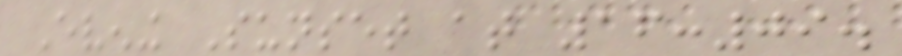Evening Sunset at 16:09.
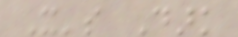It's Dark
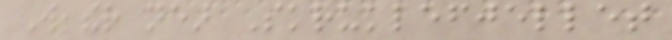Weather near Skruklefjellet
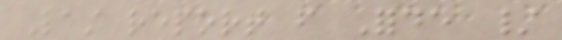Last report from Forde /
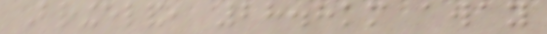Bringeland, 28.8km away
